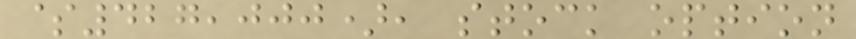$427,000), stock option
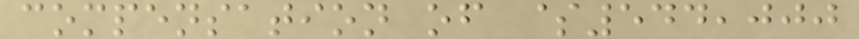compensation of $544,000
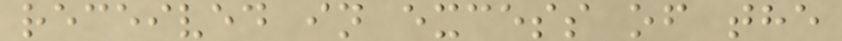received in excess of the
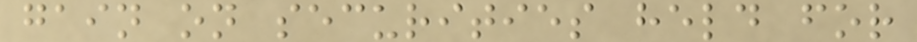gain on securities held for
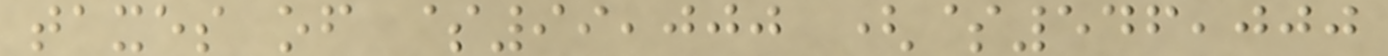taxes of $99,000 ($546,000
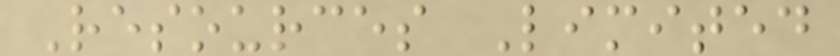Resources Limited
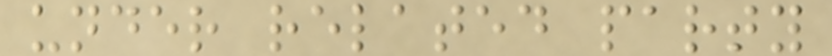under related party
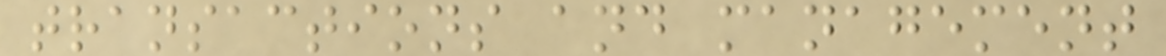transactions and management
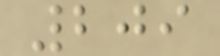209
